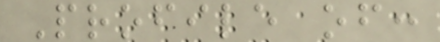Profile of:
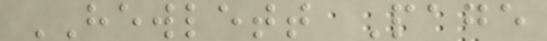HEWLETT Page
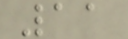11
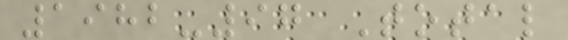1982-97 Total
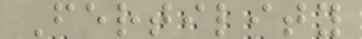Fertility
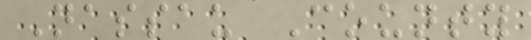Nassau County
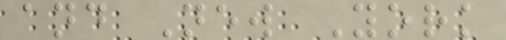and New York
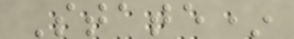State*
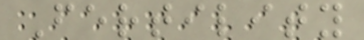Fertility
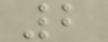2
